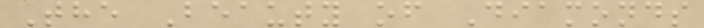The Beauty of Diamonds
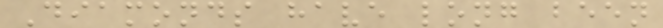Diamonds have long been
